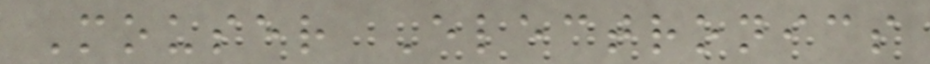Mouser Electronics
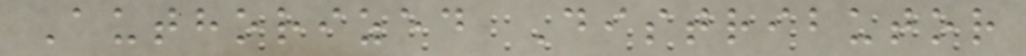Authorized Distributor
